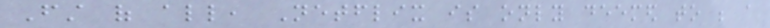First of all, Netflix is only deemed to be a
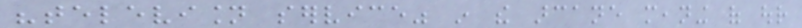"television service" in the arcane meaning of our
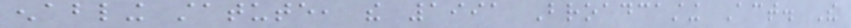enabling statute, the 1991 Broadcasting Act. The
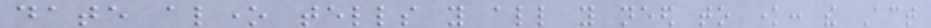date alone tells you all you need to know: the Act
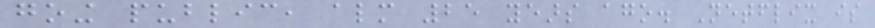going public, almost 25 years ago. Netflix is
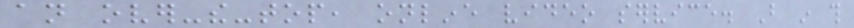an over-the-top, online video service. But in this
